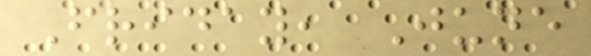Friday, June
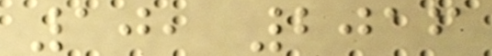10, 2016
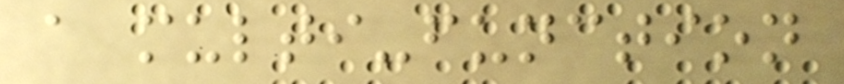a multi-function
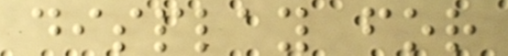display for
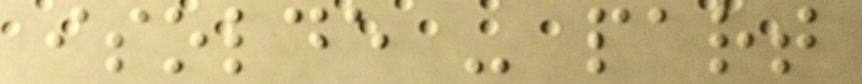isolde - part
